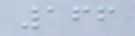166
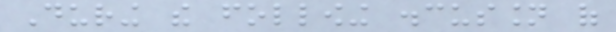During the following discussion of
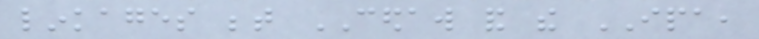linkages between CEDAW and the IPA,
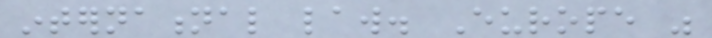international law. Europe was
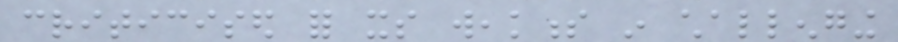criticised for its weakness in challenging
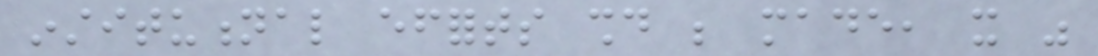institutional efforts should be made, it was
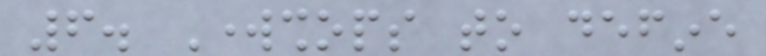6. Workshops to define
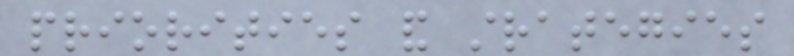priorities and strategies
